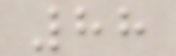88
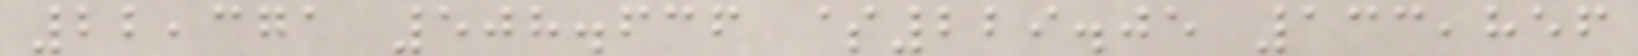22,371 508.636 $229.05 133,856
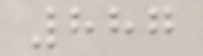887
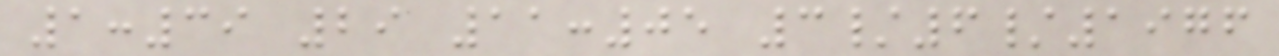1:39 29 11:05 3/6/1976
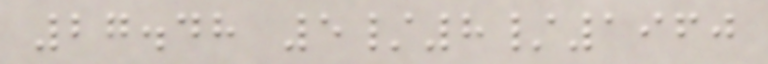27.48 5/8/1960
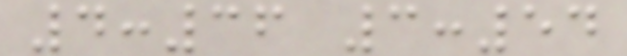4:36 3:54
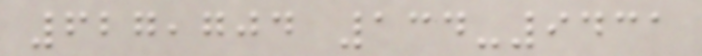627,704 134-9431
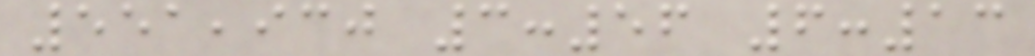551,930 3:56 6:13
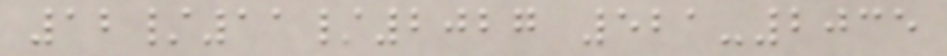12/11/2027 521-2035
